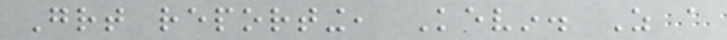Great reporting, Kevin. As a
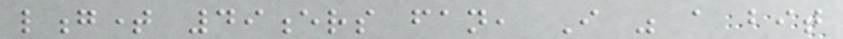longtime 49ers fan, I was a bit
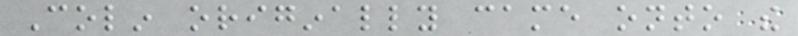Colin originally came onto the
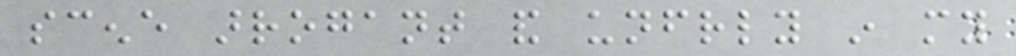scene arrogant and unfriendly in my
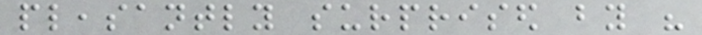pleasantly surprised by his
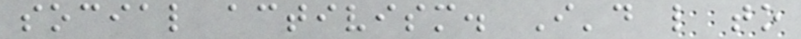social activism. I'd like to
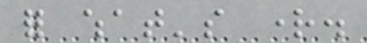for what's right.
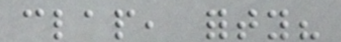clap, forty?
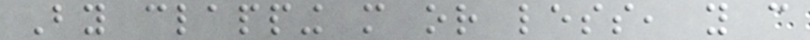By clapping more or less, you can
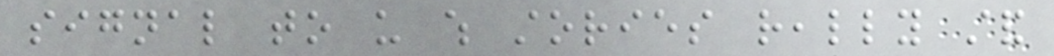signal to us which stories really stand
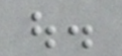out.
